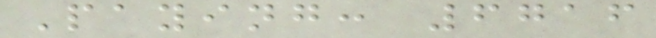Paying: 6716
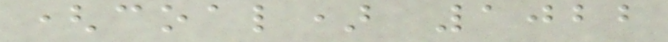(coal) 1022
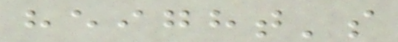height's
